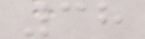38
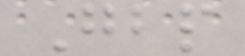Gbp
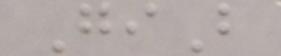GiB
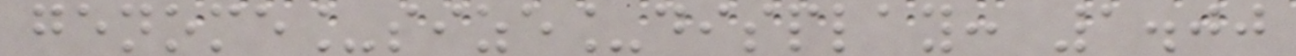genome_size_display: 1.00
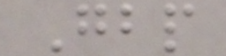Gbp
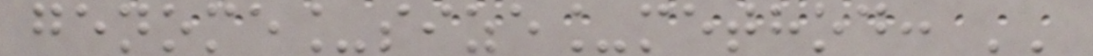genome_size_method: ''
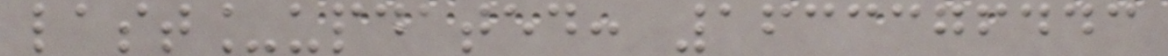last_updated: 1633376443
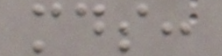mds:
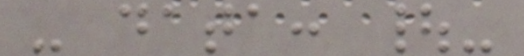- data: |-
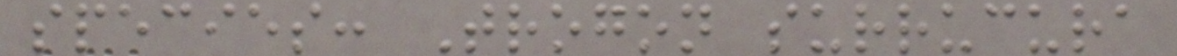species: Trogon surrucura
